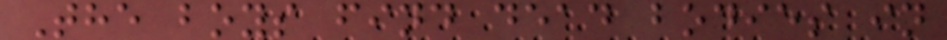The boys find dead bodies in
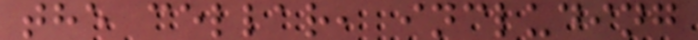the cellar, including
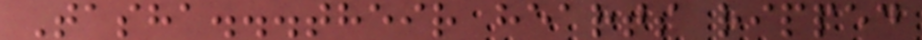Tasha...their hearts ripped
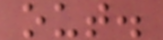out.
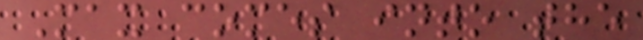Max comes into the
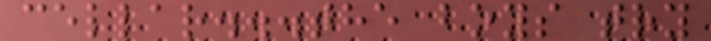cellar...the boys try
